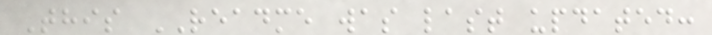This README was last updated:
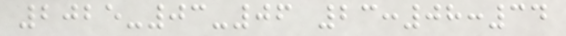2025-03-06 23:08:34
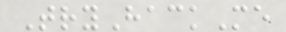TryHackMe
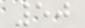50
